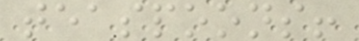teaspoons!
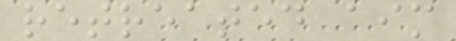retreated aim
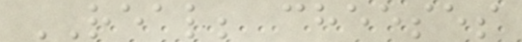REAL; cheeses
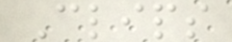Clips
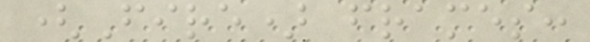(Fire) frames:
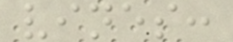vines:
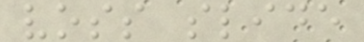voss slide
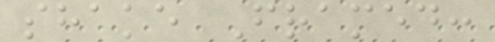shake Framed:
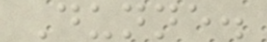Dunne.
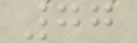77
